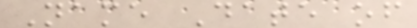Name Date of
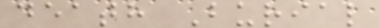death Burial
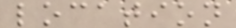location
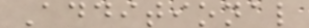Additional
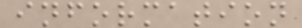information
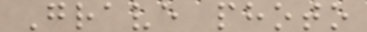Grave photo
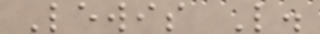Lewis L.
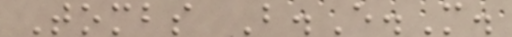Tombs B.E.M.
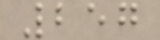257
